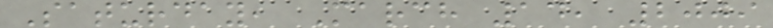Saturday, March 14, 2009
